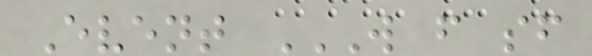Event W F SF
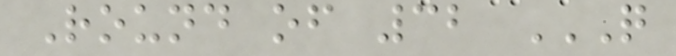Round of 32 Q
